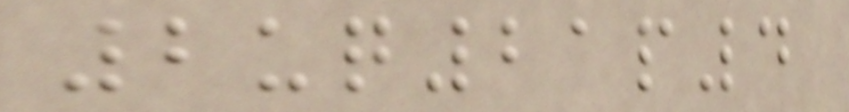2uq21p4
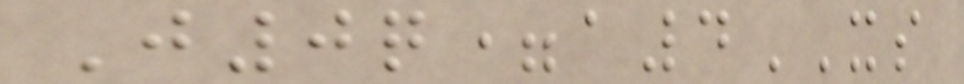J0q=a4XS
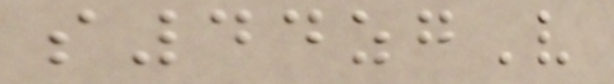s44zgV
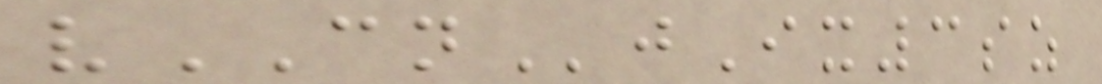vCNjIx3sz
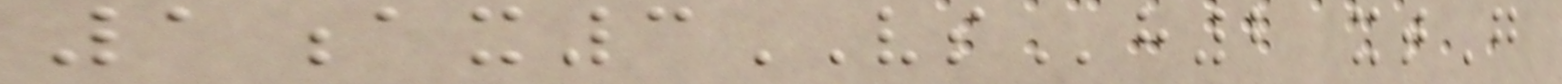1ax3VSh2 xtG
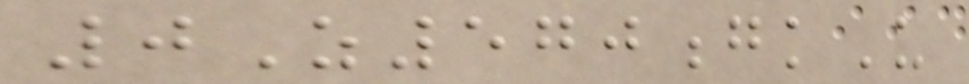0Z570gkU
